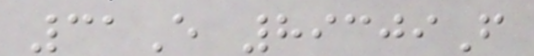31E 89309F
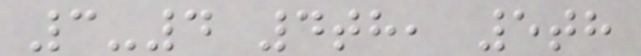3-4 4th, 5th
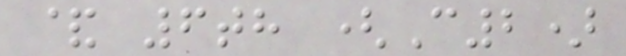& 6th (C2)
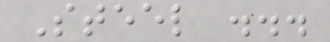Steel ...
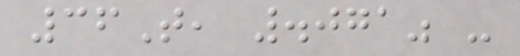36T, .071" -
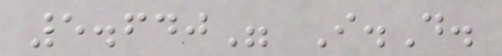5.640" I.D.
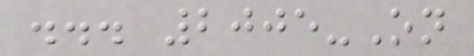... 2005-On
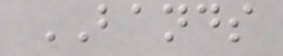BANDS
